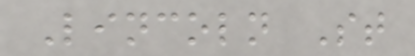Lincoln St
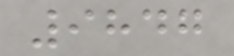9847
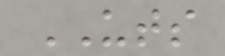UTS
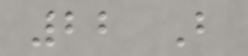22 B
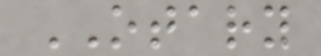OTARY
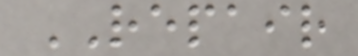REPAIR
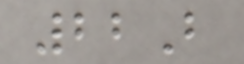22B
